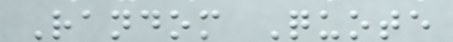Random Quote
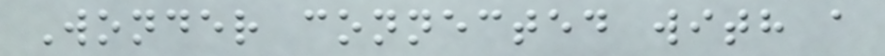Wonder connected with a
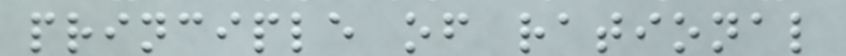principle of rational
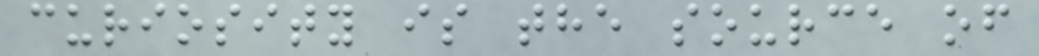curiosity is the source of
